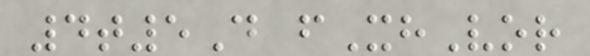4t5D fXhVor
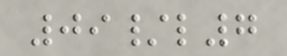09/l7
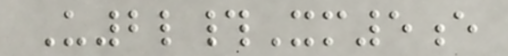U2l#Xm5e
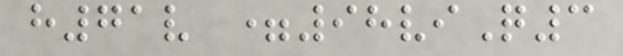h71v =98viQ3
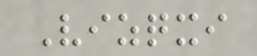Vizqxi
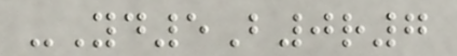-Yd5B0r7
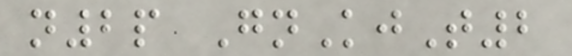n2p GnKjT2
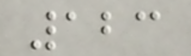123
